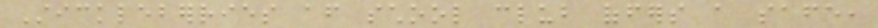Stickleberries after school club offers a safe,
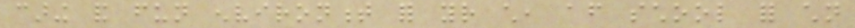caring and fun environment for your child, after school for children
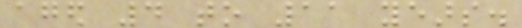aged 4 to 11 years.
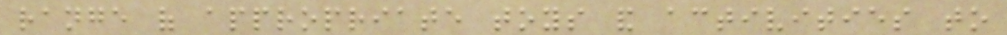range of appropriate toys and activities to
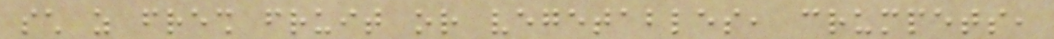such as fresh fruit or vegetables, crumpets,
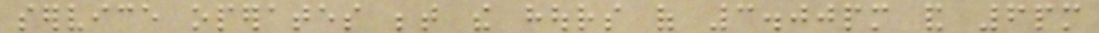service operates between the hours of 3.00pm and 6pm
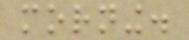morning.
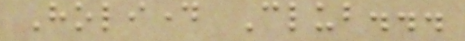Holiday Club...
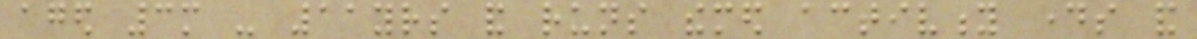aged 3m - 11yrs and runs themed activity days and
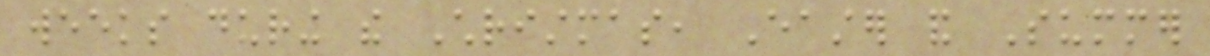weeks during the Christmas, Easter and Summer
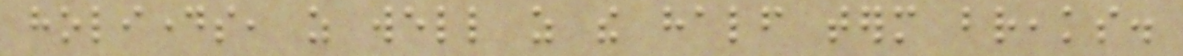holidays, as well as the half term breaks.
